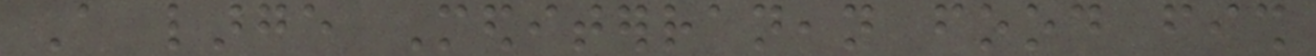A large Mediterranean food fish
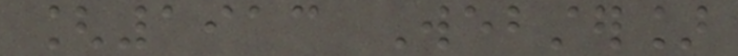[1913 Webster]
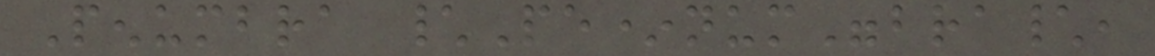Penumbra \Pe*num"bra\,
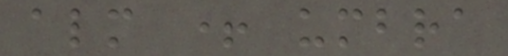almost + umbra
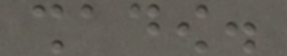shadow.
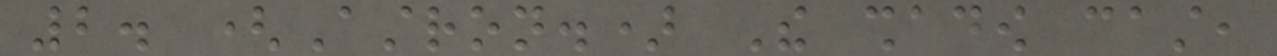2. (Astron.) The shadow cast,
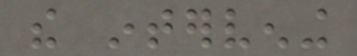the intervening
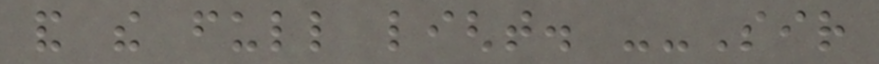and the full light. --Sir
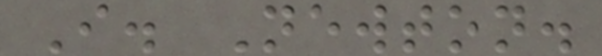I. Newton.
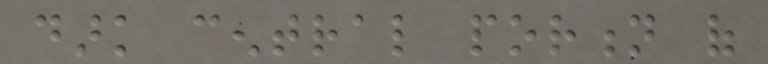dark central portion of
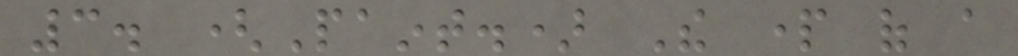3. (Paint.) The part of a
